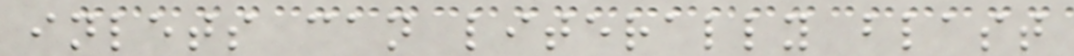inlets can literally blast
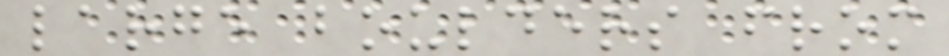large boulders from
